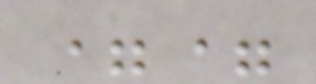==
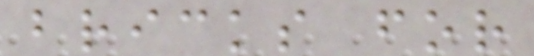bricks for
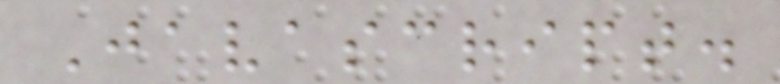Javascript.
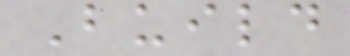Build
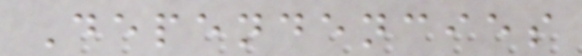Dependencies
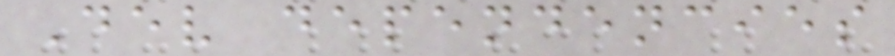Dev dependencies
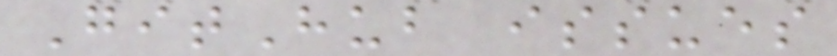GitHub issues
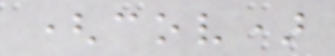(cov)
